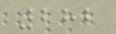282
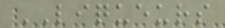LIQUEURS
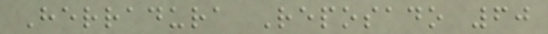Herradura Reposado 60
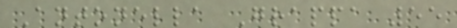Antonella Grappa 55
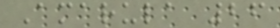Amarula 26
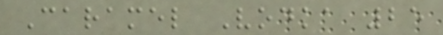Caramel Vodka 25
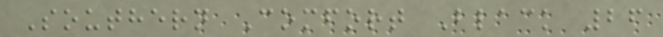Southern Comfort Black 26
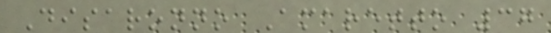Disaronno Amaretto 37
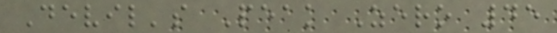Devil's Peak Zero 45
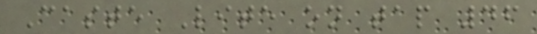Caste Lite on tap 46
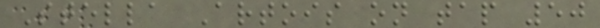Stella Artois on tap 50
